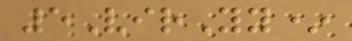5VirYy*
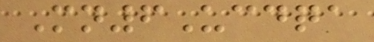Mn6Ucdqa
